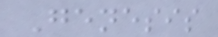Genesis
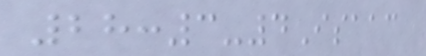28:3-4Isaac
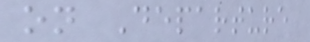on Departure
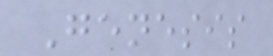Genesis
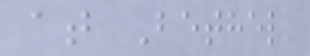at Bethel
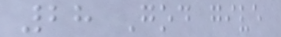28 God give
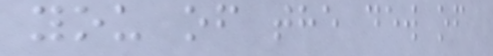you of the dew of
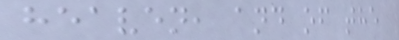heaven, and of the
